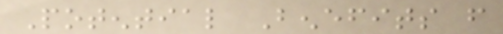Potential Benefits from
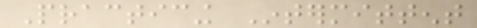Practicing Intermittent
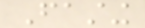Fasting
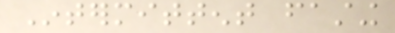Intermittent fasting
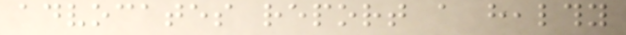advocates report a healthy
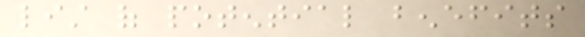list of potential benefits
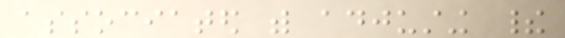associated with adjusting their
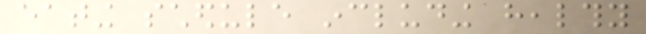eating schedule including healthy
